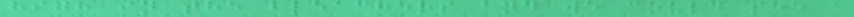high in the bleachers and we could see a
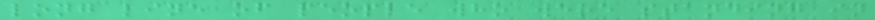long line of people who were standing in
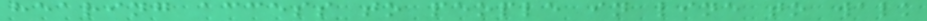hearing access to people in line to walk
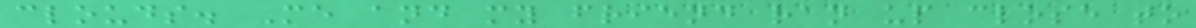clouds. Me and my friend ran up close to
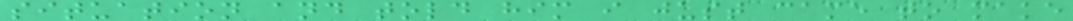situation and told him i just came to make
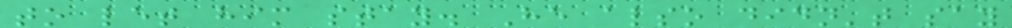to let him stay. He also didn't say
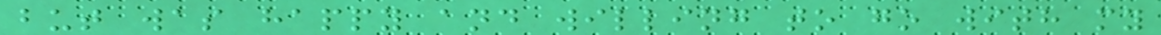but was happy and willing to go with my
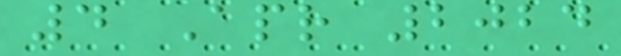4 Apr 2024
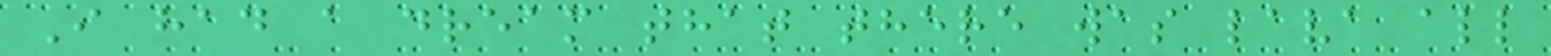I had a dream that there was lava all
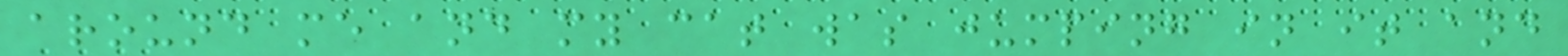around me and my cat was jumping in it and
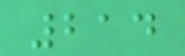214
